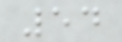54
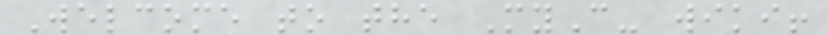Welcome to the MyC- wiki!
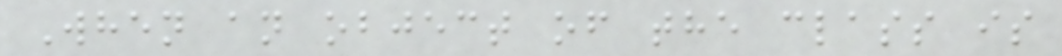When an object of the class is
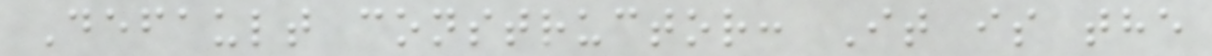Default constructor: It is the
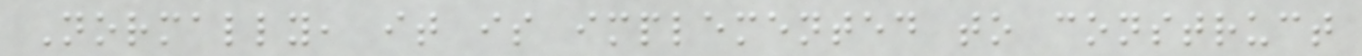Normally, it is implemented to construct
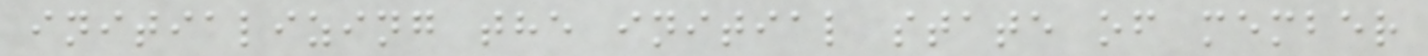initializing the initial state of member
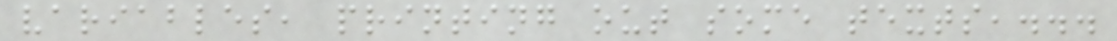variables, printing out some texts,...
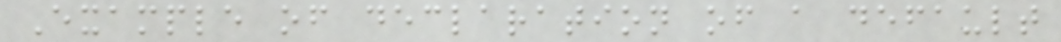Example of declaration of a default
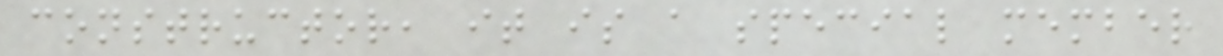constructor, it is a special member
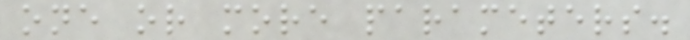one or more parameters.
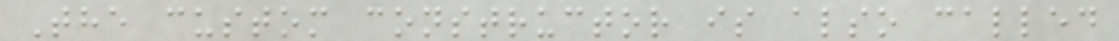The custom constructor is also called
